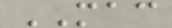MAC
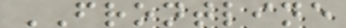FRONTLINE
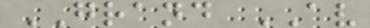GRAND AV
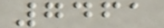7461
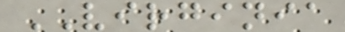VIRGINIA
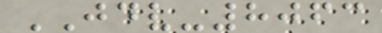JDV-8063
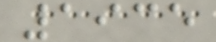1935
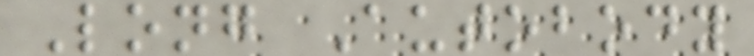Long Autobody
